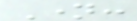Name:
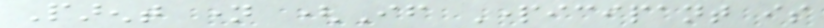Parent name (If Participant is
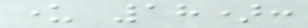under 18):
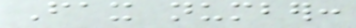Fax number:
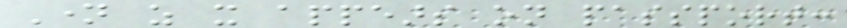Name as it appears on passport:
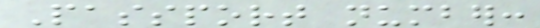Passport number:
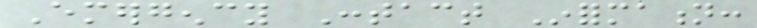Emergency Contact Information:
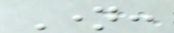Name:
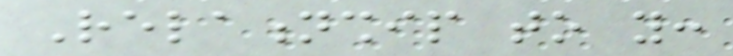Relationship to you:
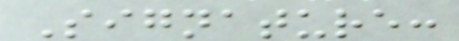Signature:
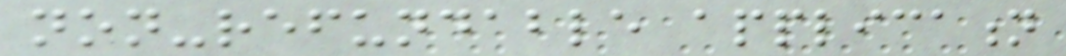non-refundable application
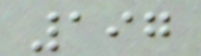197
